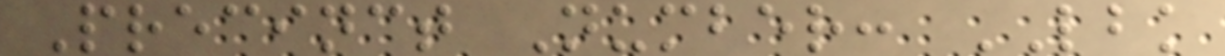Precinct Number: LBK
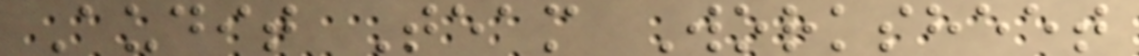Audit Team Worksheet
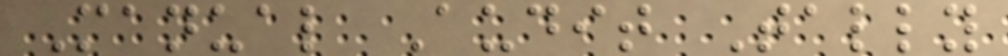Manual Audit Tally
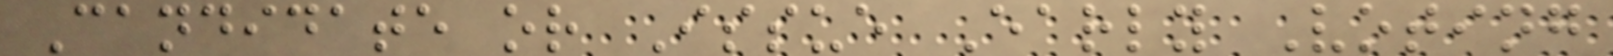Candidate or Issue Early Voting
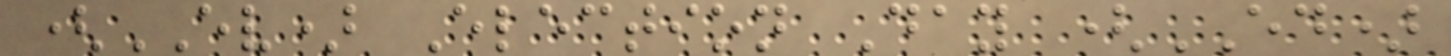(EV) Election Day (ED)
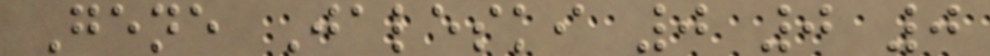Gene Jaleski 0 0 0
